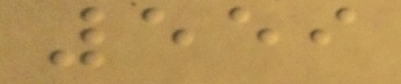559
